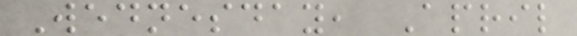Wednesday, April
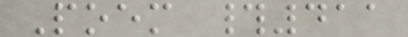Poem #411
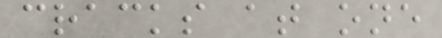cracks at one
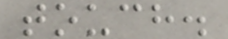touch.
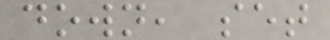down, set
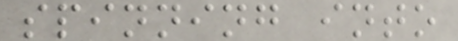spinning into
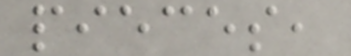pieces,
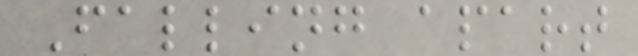Falling apart
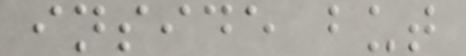inside but
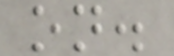on.
